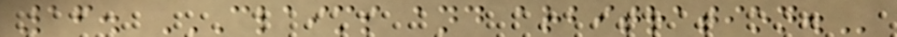16. CLAIMS AND ARBITRATION.
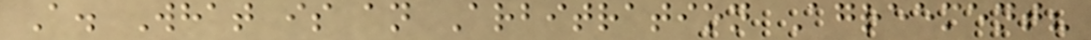A. What is an Arbitration Agreement?
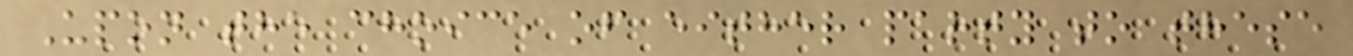Upon the choice of either party to these
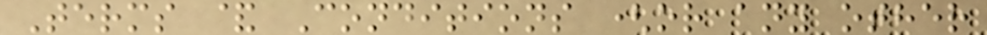Terms & Conditions (or any other
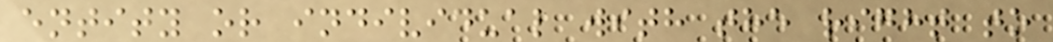entity or individual with the right to
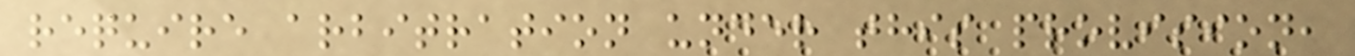require arbitration under this provision,
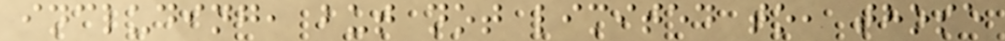including, but not limited to, those
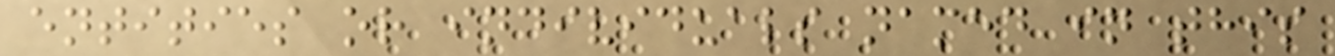entities or individuals named in this
